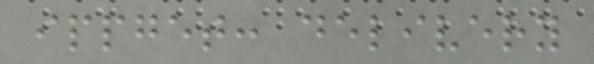ippget: delivery
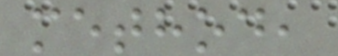method,
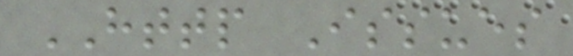HTTP Issues
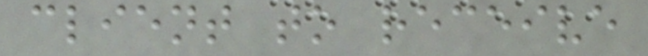client to receive
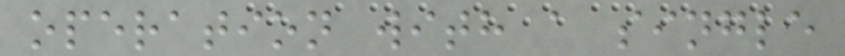operation with a single
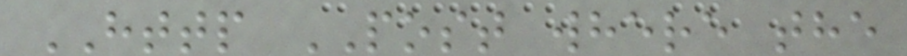HTTP POST where the
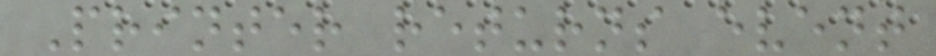Printer returns event
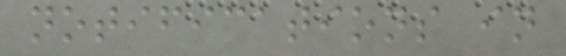notifications in
